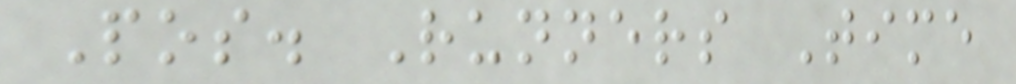Pos. Runners Time
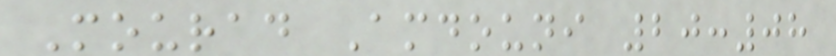Mourad Amdouni 20:08
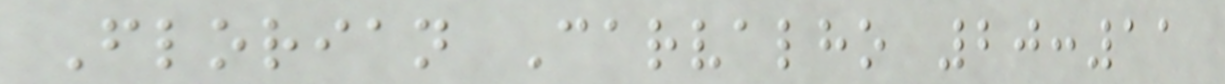Florian Carvalho 20:11
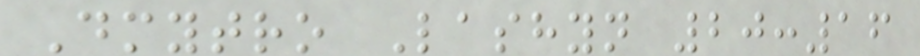Dmytro Lashyn 20:16
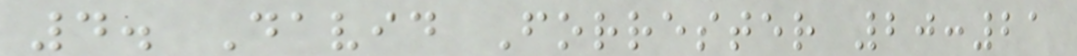4. David Forrester 20:21
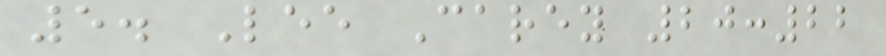5. Lee Carey 20:22
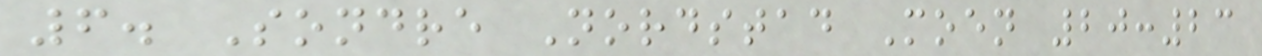6. Sondre Nordstad Moen 20:23
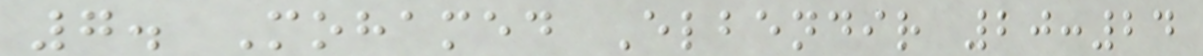7. Mohamed Elbendir 20:24
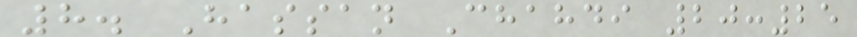8. Hassan Chahdi 20:25
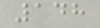148
